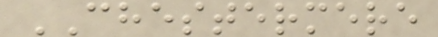CHESTERMERE
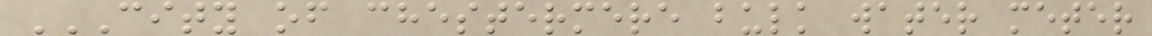CITY OF CHESTERMERE BULK WATER METER
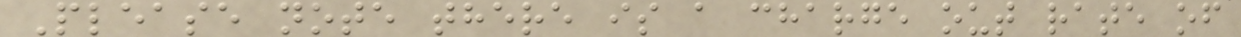Please note there is a charge out rate of
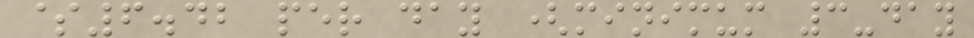$6.42 per day (minimum 3-day
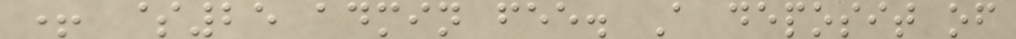+ $25 admin fee. A deposit of
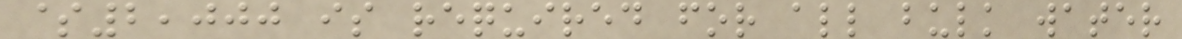$2,000 is required for all bulk water
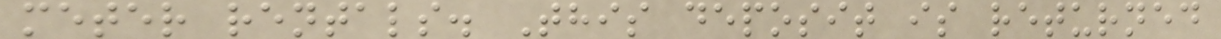meter rentals. This deposit is returned
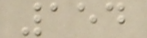154
